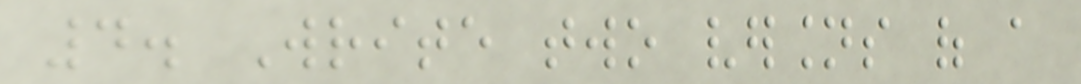4. Write two versions of a
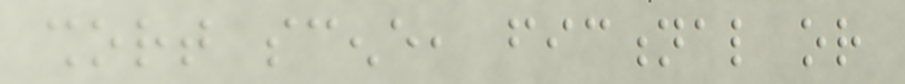short scene, fictional or
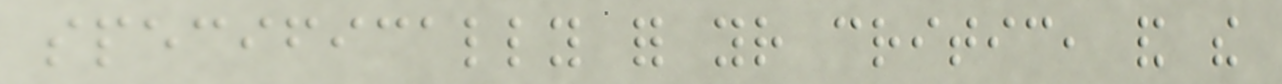specifically for your critic, and the
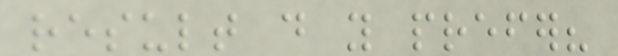result do you prefer?
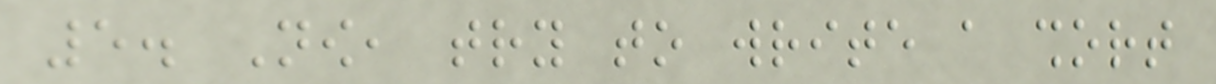5. Now, try to write a short
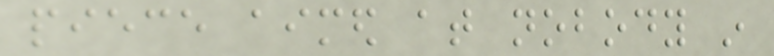piece aimed at nobody in
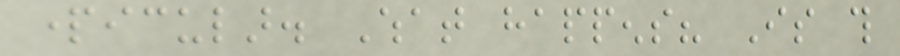particular. What happens? Is this
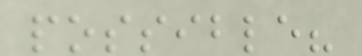possible?
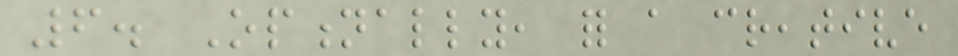6. Optionally, for a creative
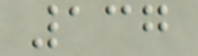137
